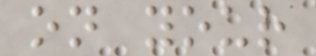on your
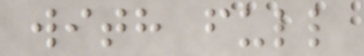with full
